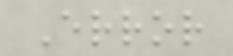Error
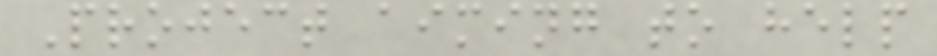Project aiming to help
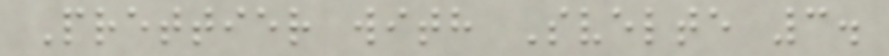Prettier with Svelte 3.
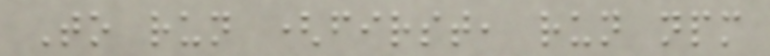To run (first, run npm
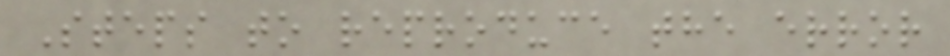Steps to reproduce the error
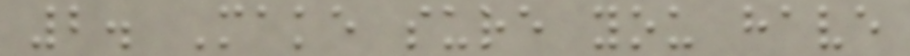2. Make sure you have
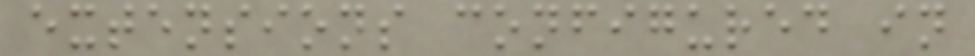extensions configured in
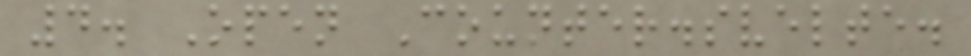4. Open Counter.svelte.
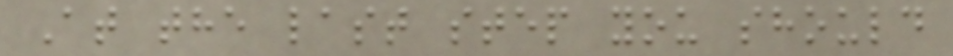At the last step you should
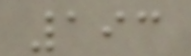193
